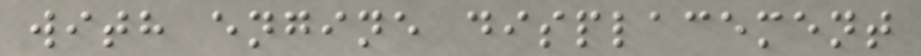with engine displacement
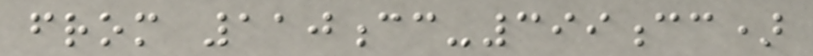from 110cc-399cc)
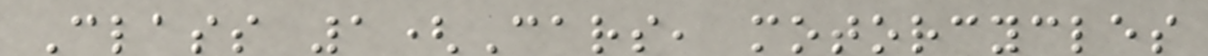Class 1(Cars, motorcycles
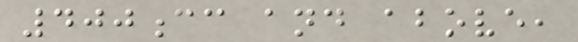400cc and above,
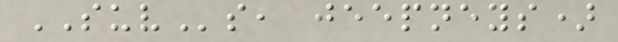SUVs, jeepneys)
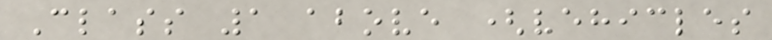Class 1 above (vehicles
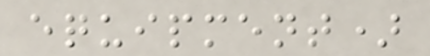equipment)
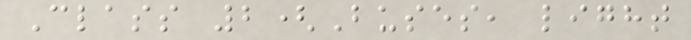Class 2(Buses, light
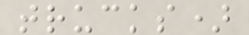trucks)
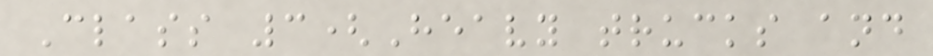Class 3(Heavy trucks and
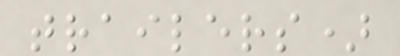trailers)
